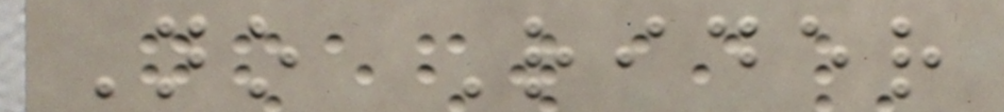No Rider
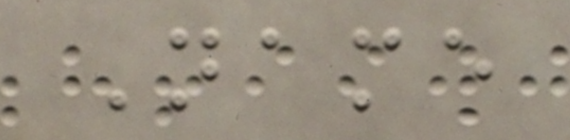Name
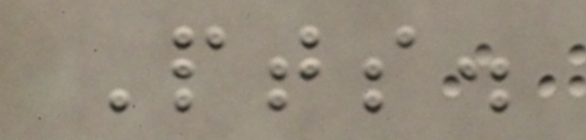Pts.
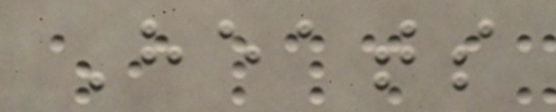Heats
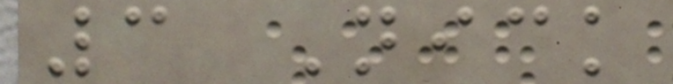3 Nick
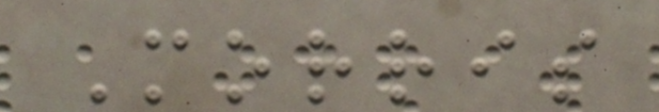Morris
